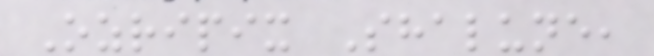Ozripix Shalune,
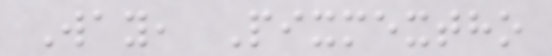Way, Pixmextho
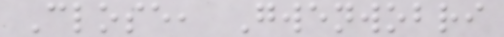Close, Gwenwobri
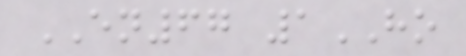EN67 1HO
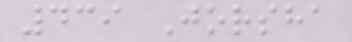439 Jorsha
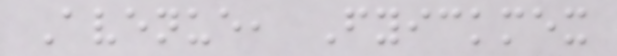Avenue, Fyickmex
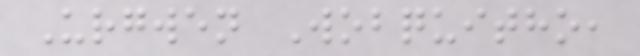Urgwen Wobquitho,
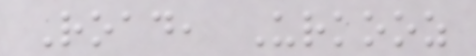Road, Urkooz
